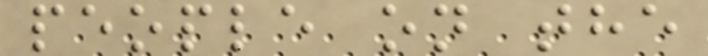people on the
